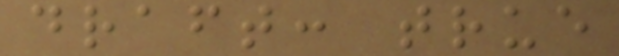draft: true
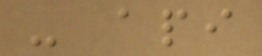- api
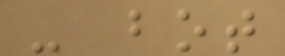- bot
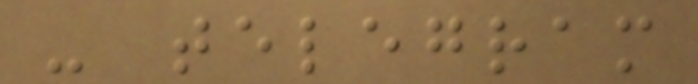- telegram
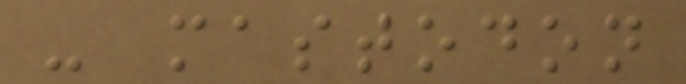- mastodon
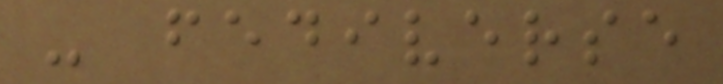- fediverse
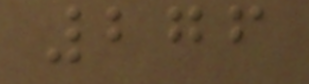276
